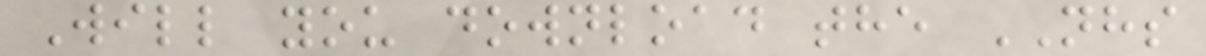Will you download the NHS
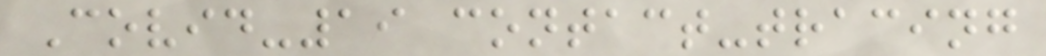Covid-19 contact-tracing
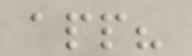app?
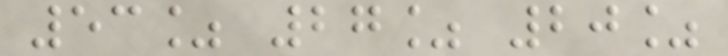53% 27% 20%
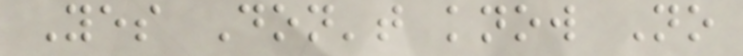Yes Don't know No
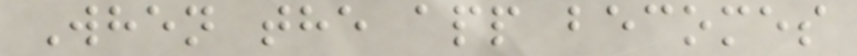When the app becomes
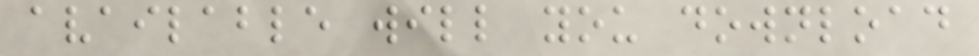available will you download
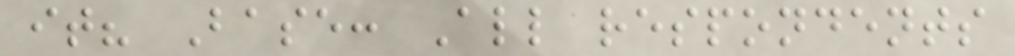it? Base: All respondents
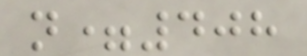n=408
